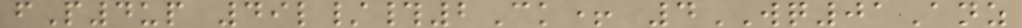fP4up 49l/#2Ck+ 4WQ01Anz
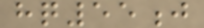hq55j
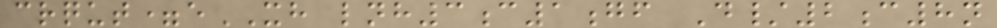crqut=eXH lnh3c1gf D/2c8n
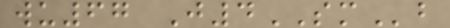wu67 J4SMb
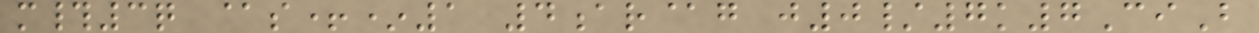m#3q @s+*1 4ar@g j0/7k7CiB
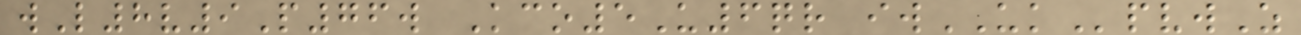wL8v9P76w Kco5U6qr iwUKpvwZ
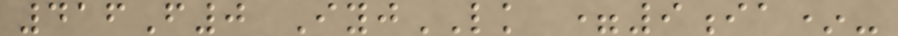416F0 IyjLK =9ia*-
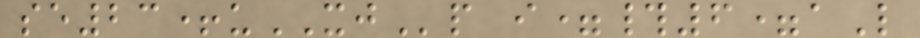se23+uXJp i=#6=aL
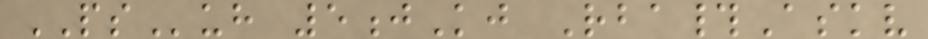PSuh 5jKj Rba#Askv
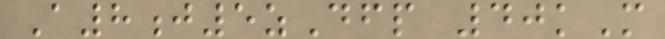A8j5zDfp 40kM
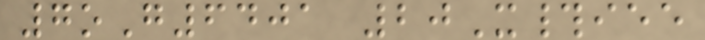7oG6401 20X#iee
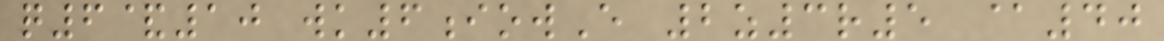q6&10 wk6iowE 2z3r5 @40
